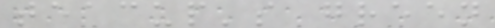teacup's green
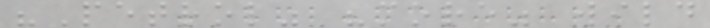"Petrol" "more" wild
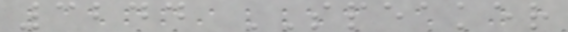3244 SPEAKER
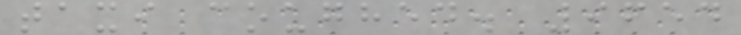taxi coughed. 9654
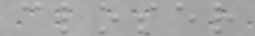closer
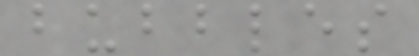bubbles
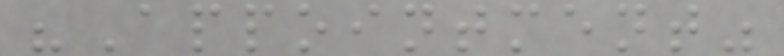"Appointment"
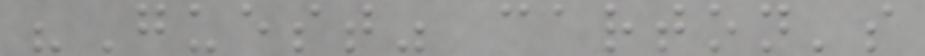"Guest" carton's
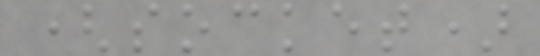(socket)
